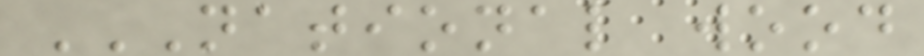NATIONAL WOOD
